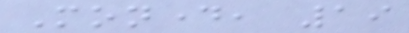Monday, 19
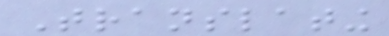Translating
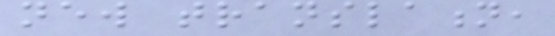new translation,
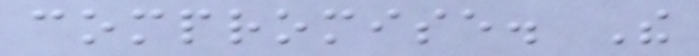compromise. The
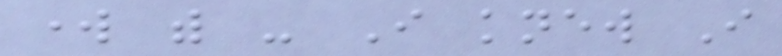work with - I knew I
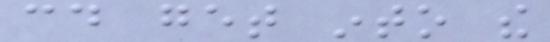could get into the
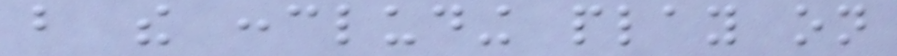but the concluding play on
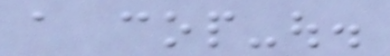a cop-out.
